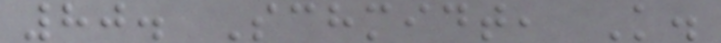80. Schmidt, K.
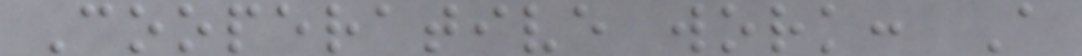Cooperative work: A
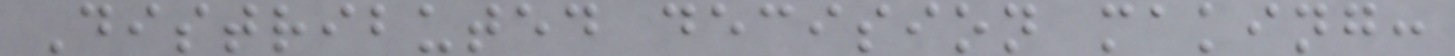Distributed decision making:
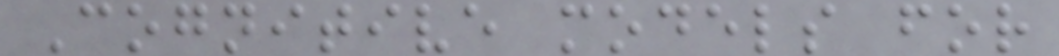Cognitive models for
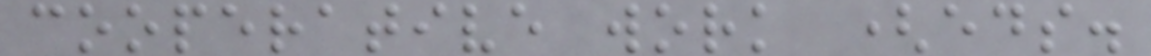cooperative work (eds.
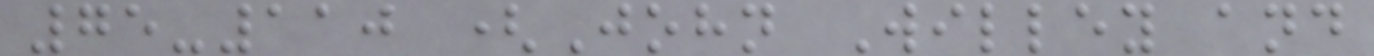75-110 (John Willey and
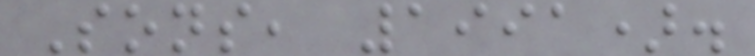Sons, 1991).
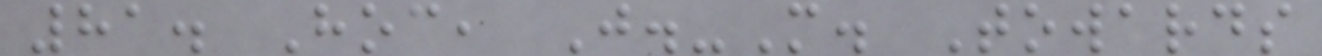81. Hoc, J.-M. Towards
